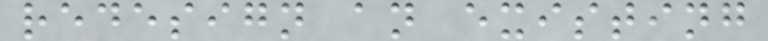redesign an existing
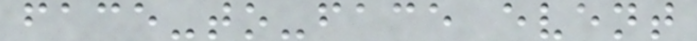face-to-face event
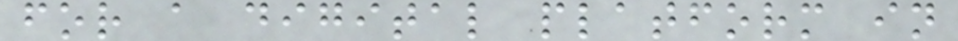for a digital platform in
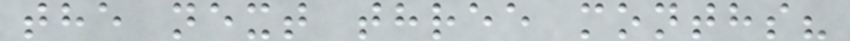the next three months?
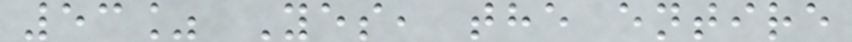53% Yes, the entire
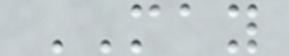MAY
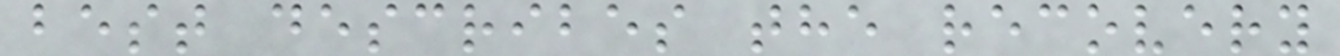best describes the recovery
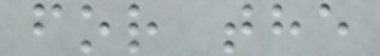for the
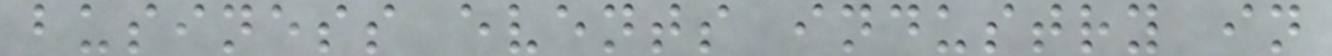business events industry in
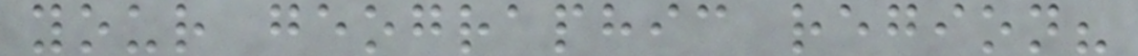your geographic region?
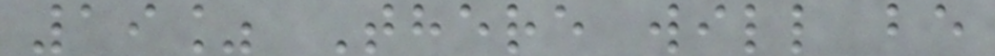19% There will be
